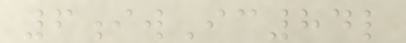6iwIc84l
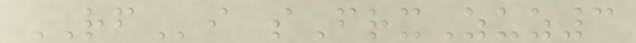RFi sFrxZuz3
